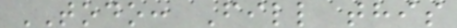TODO: Fill this
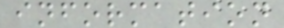information
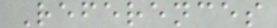References
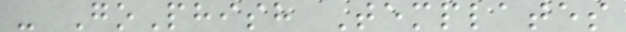- GoPhish Templates
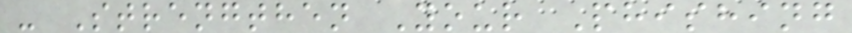- Strengthen Your Phishing
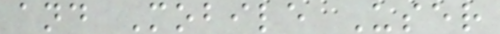and Mobile User
